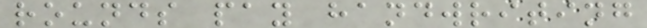rounds pay handwriting
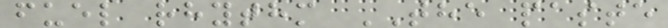fuel rhythm THE paste
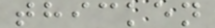thicken
